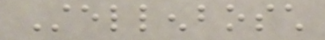Stellenbosch
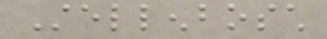Stellenbosch
